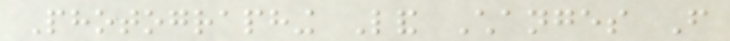Photographing Land Changes From
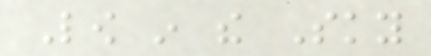Low in the Sky
